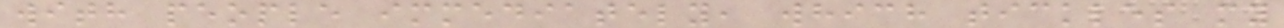with people immediately, which tickles my
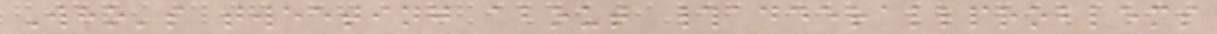Who's tweeting about #adderallproblems
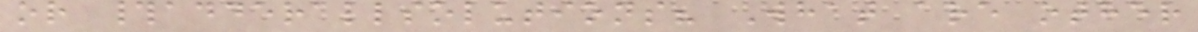or #adderallsolutions? What are other
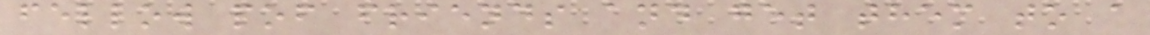fellow pof friends and get them to a
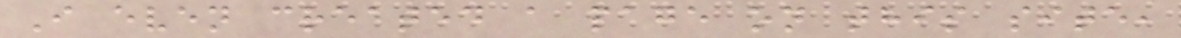I even created a page on this site,
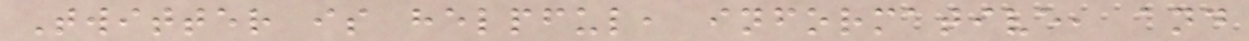Twitter is helpful, informative, and
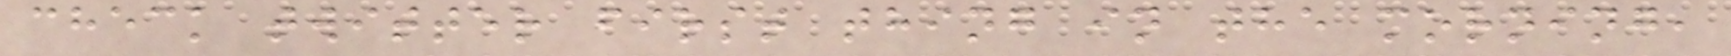check twitter first thing in the morning,
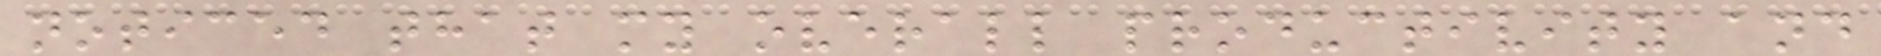noticed that my overall productivity and
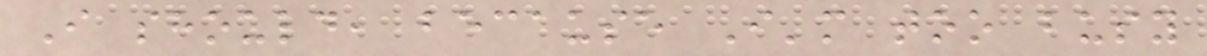I should, because I'm too busy
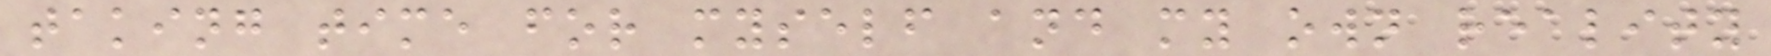taking time for myself and my own reality
